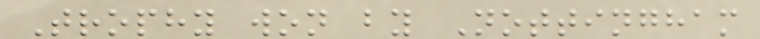Trophy won by Nottingham
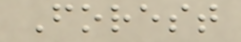Forest
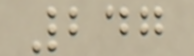247
